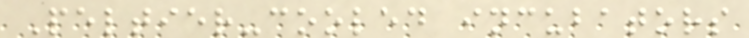Peltier-cooled incubators
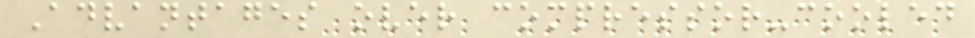Advantages over compressor-cooled
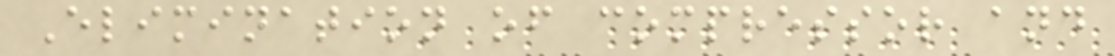Elimination of compressor and
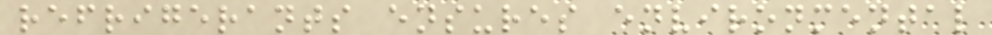refrigerants ensures environmental
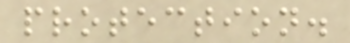protection.
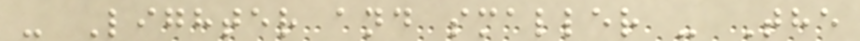- Lighter and smaller - The
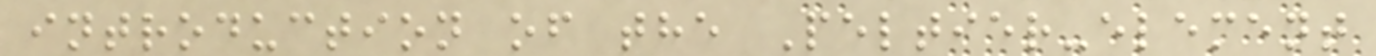introduction of the Peltier-element
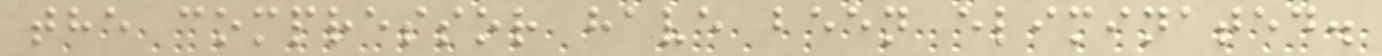the compressor have been eliminated.
